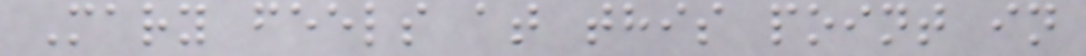Mary feels at this point in
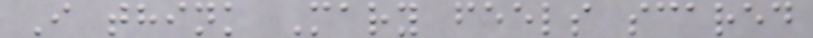I think Mary feels scared
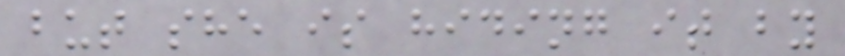but she is hiding it by
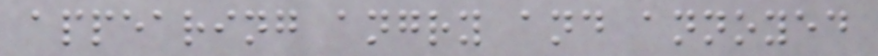appearing angry and annoyed
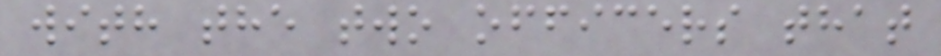with the two officers that
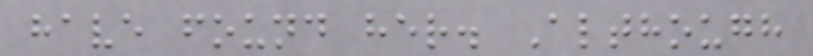have found her. Although
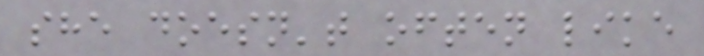she doesn't often like
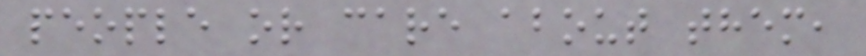people or care about them,
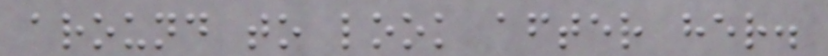around to look after her.
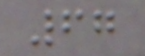67
